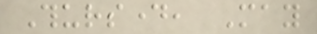Thursday, May
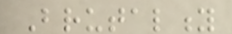Brutality
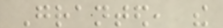Granted, the
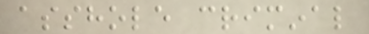asshole criminal
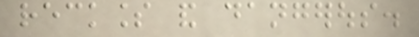reckless and dangerous.
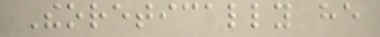Theoretically he
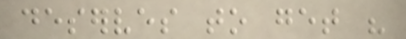deserves to get his
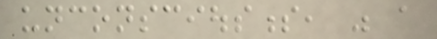unconsciousness, was a
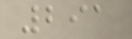291
